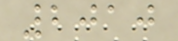2010
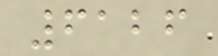6126
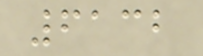6132
